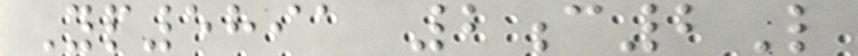Yp5891 2c2L
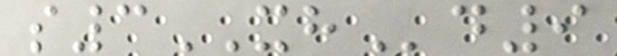s3XHd9
